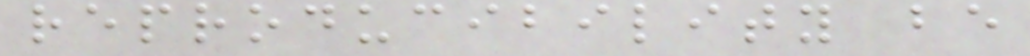reproducibility be
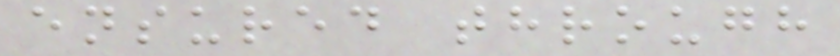ensured through
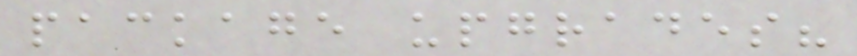package upgrades?
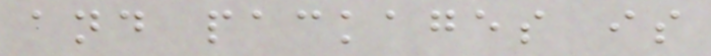and packages is
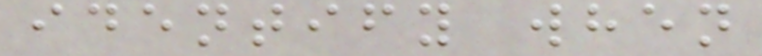identify when
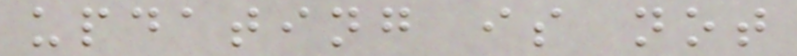updating is not
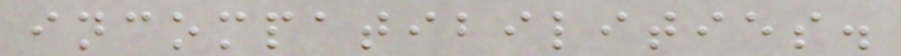incompatibilities.
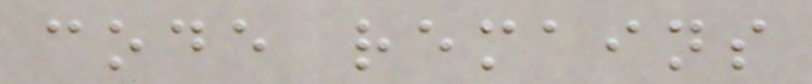code remains
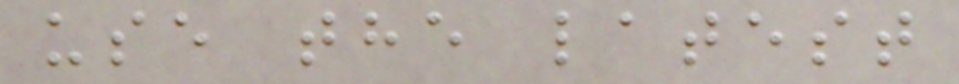use the latest
